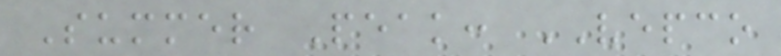Summer Peak: VEPCO
